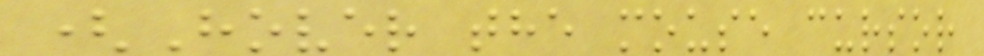(Hover the mouse cursor
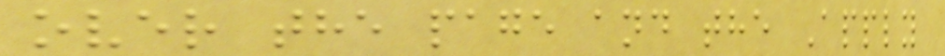over the page and the Apply
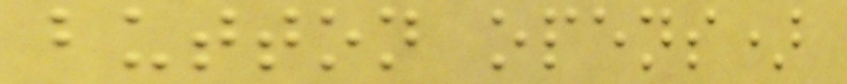button opens)
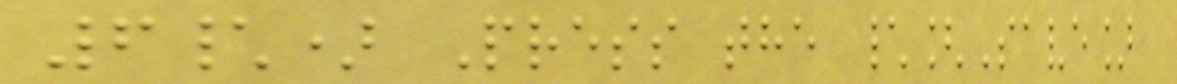6\) Press the \[Save]
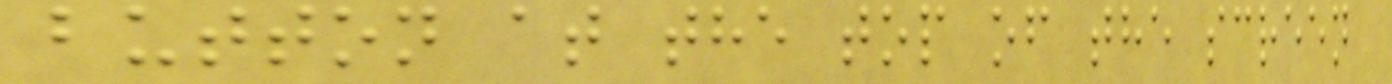button at the top of the screen
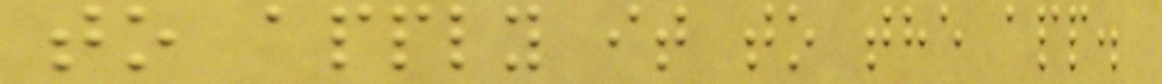to apply it to the app.
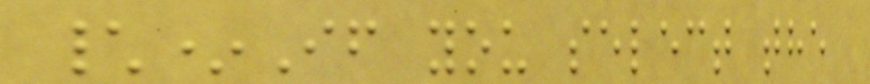\*If you select the
